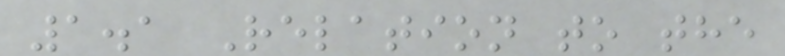1.1 Relation to the
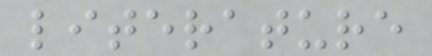literature
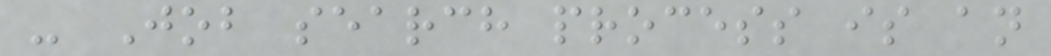- Job search process is an
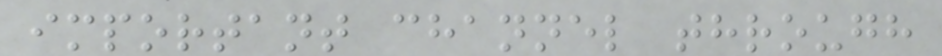important channel through
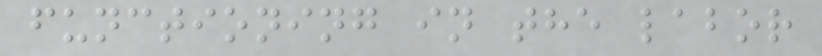functioning in the labor
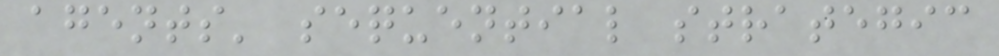agents' sequential strategic
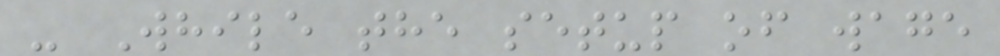- While the setup of wage
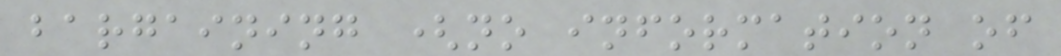bargaining (no information of
